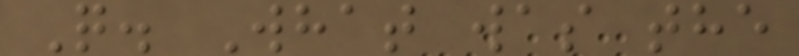Q. What was the
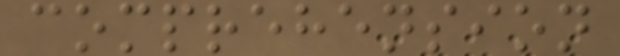comprehension
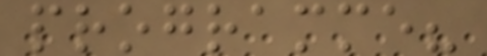programme?
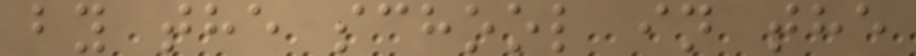by the school in the
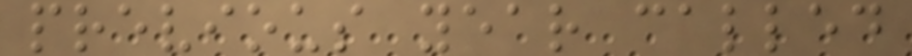previous year called
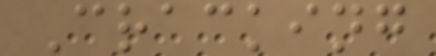Cracking
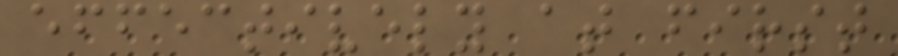effectively at first
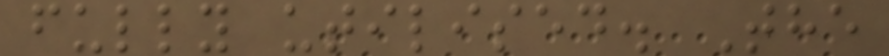fully utilised. The
